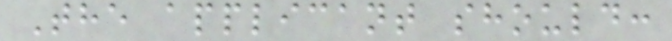The applicant should:
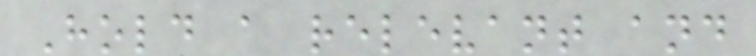Hold a relevant and
